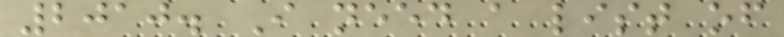2010. I need a list of
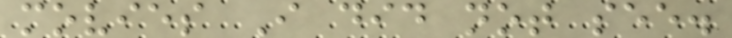movies I did not see.
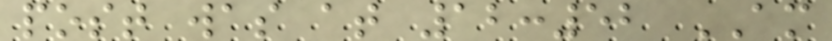post was at 12:52 AM
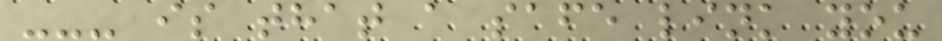--- is that a safe link you
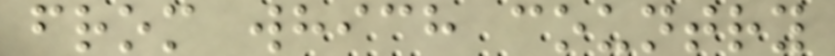from which country
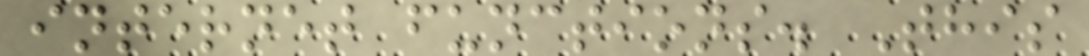internet functions. This
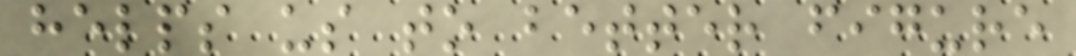helps us to better figure
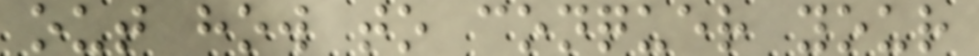out how to conquer your
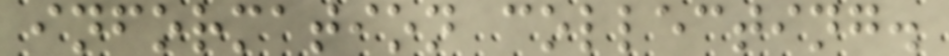information collecting.
